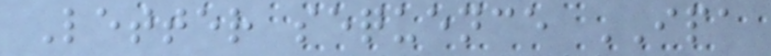Letter sequence IPA
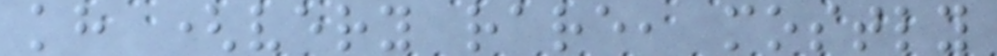kh (very rare, mostly
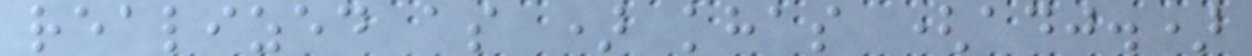realized as ) khas (adj.)
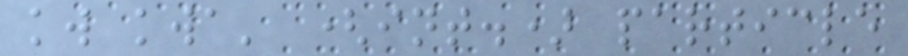kw kwa' (int.) particle
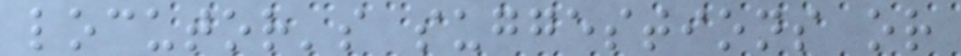locutor's suggestions or
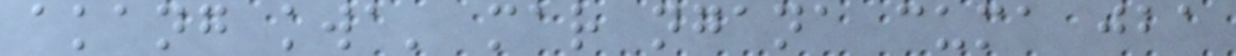akang kwa' mar ngana cuma jba
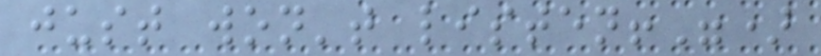just won't listen!")
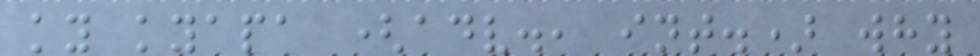ky kyapa (adv., int.) why
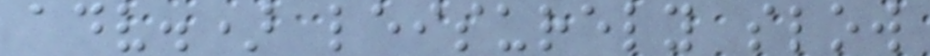adv.) leisurely slow
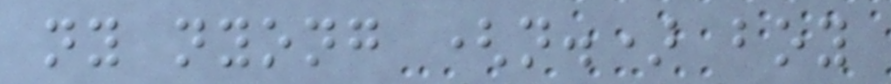ny nyong (n.) boy
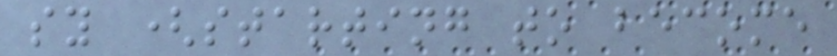sy (starting to become
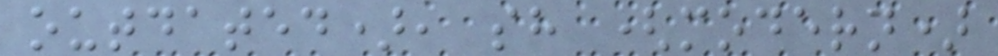outdated), sh (modern)
